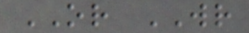OR WR
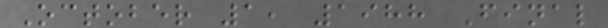October 1, 1988 Final
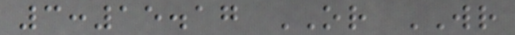3:15.17 OR WR
